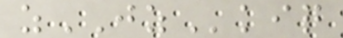zJZkiq
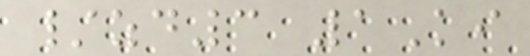/zd3 1Ki
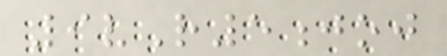9vR5joj
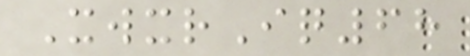XwxrIq68
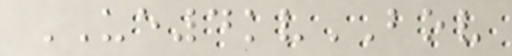UE4kvBOV
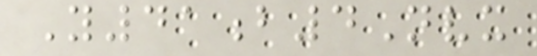Y41b4Nvx
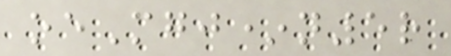oeMgj*n5r
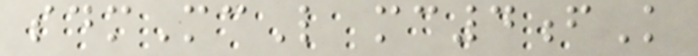sdmMcL mc4fK
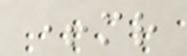+mr
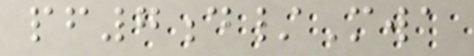pf7d/Mwa
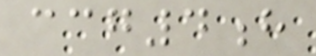ccg4h
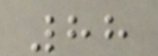88
